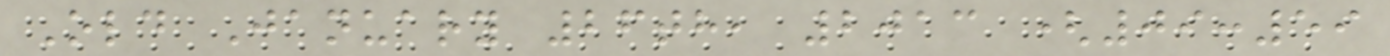Old January 26th, 2013 (09:59
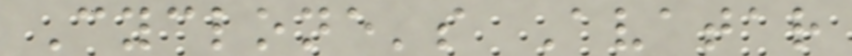Cyclone's Avatar
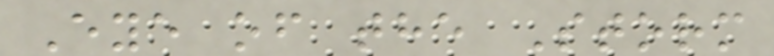Eye of the Storm
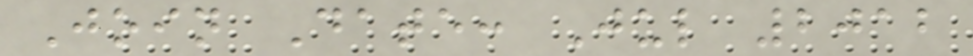Join Date: Jul 2012
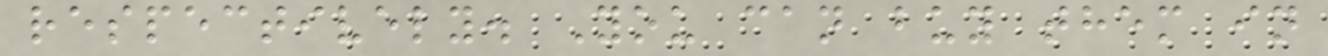respectively. You can buy them in
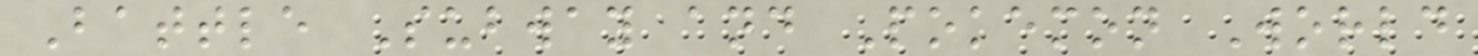Battle Subway and Pokemon World
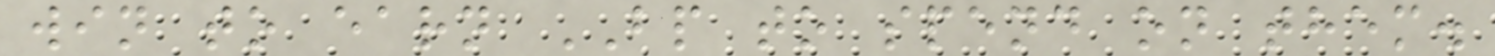win to earn BP to spend on them.
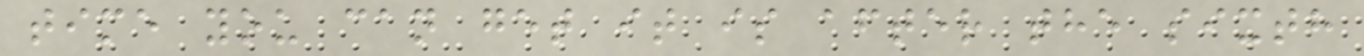time you can get it is after the sixth
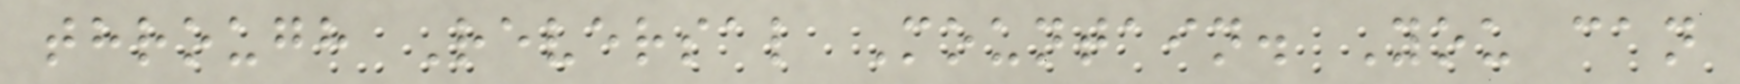through Reversal Mountain. You can
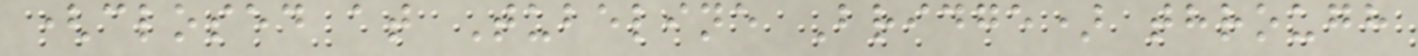(closed at Tubeline Bridge) through
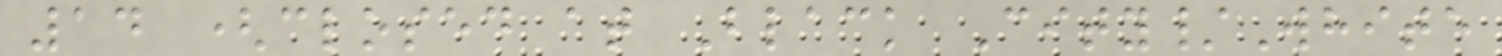14 (closed at Black City/White
